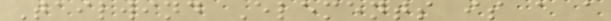Tailwind Elements is a a
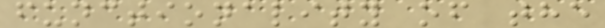functionality of the
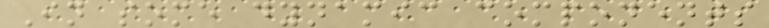In some dynamic components
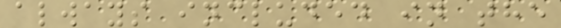always included in the
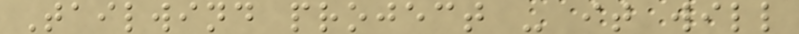Tailwind project - it will
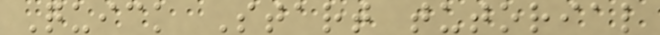Quick Start tutorial
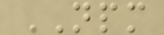NPM
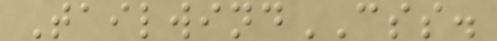TailwindCSS.
